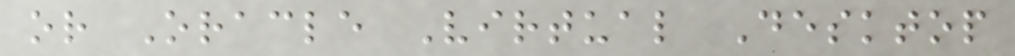or Oracle Virtual Desktop
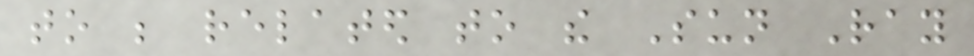to be related to the Sun Ray
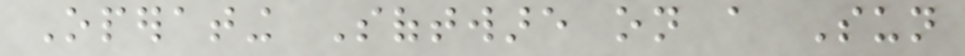Operating Software on a Sun
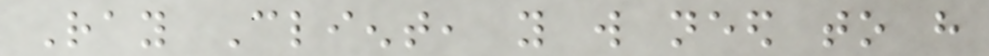Ray Client, you will need to have
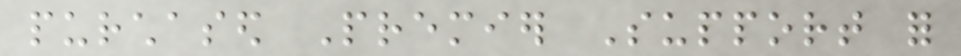purchased Premier Support for
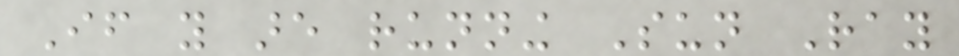If you are running Sun Ray
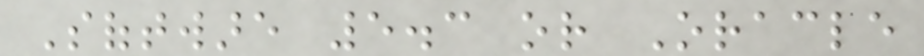Software 5.3 or Oracle
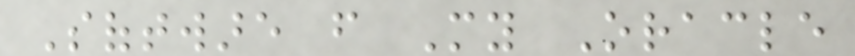Software from My Oracle
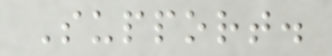Support.
